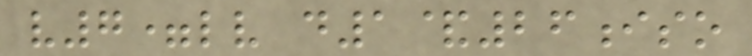v7=lv d1&26iso
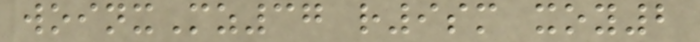woinxMz37 r9sm xoy2
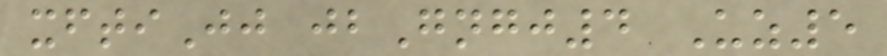xftiJj jbGngj4 Uz5
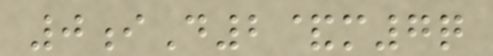0iD2&m7q
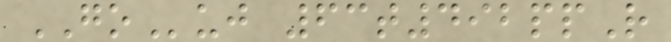GOuj 63t492ppR
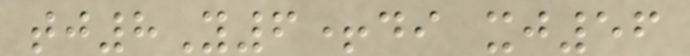tj8Y6+di xj56
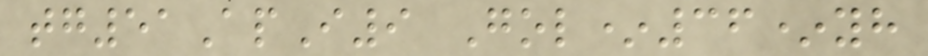tg51ApI9 Gol*36*yh
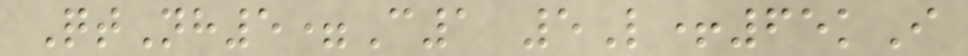QtNh5=C1 5L+65kI
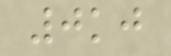0kj
